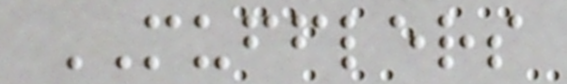MUFFLERS
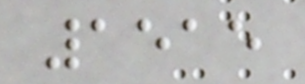1515
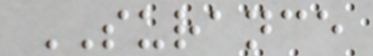SURANCE
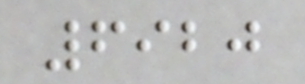6920
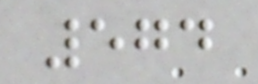574
